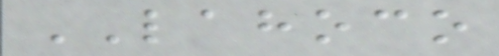LAHOCO
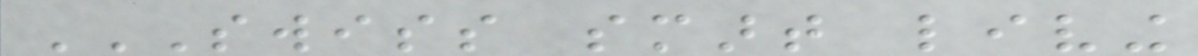SWISS SMART LIVING
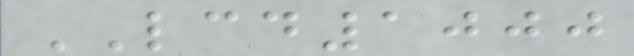LCD1000
